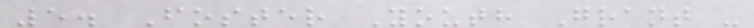5. Foster Youth Grant -
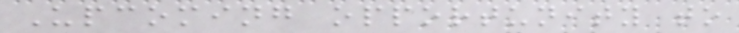Upcoming opportunity to
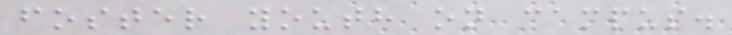foster youth on campus.
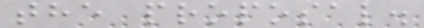the proposal.
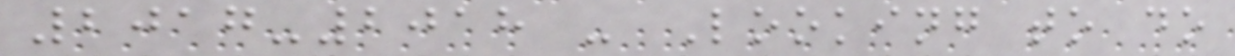2017-2018 - Looking to do
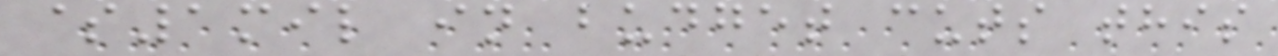$1mil in budget cuts this
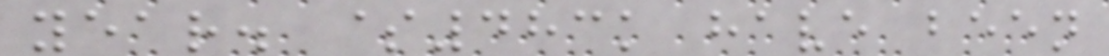year. $483k have been
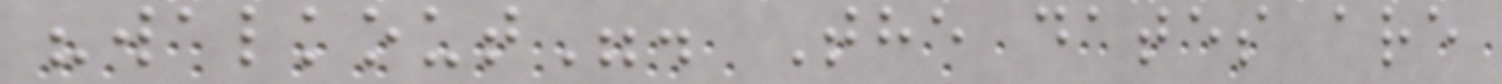"walkout". The dates are
